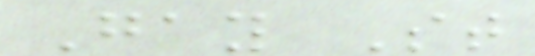Gay St
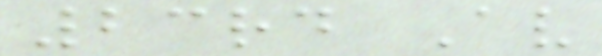23rd Av
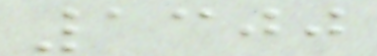1300
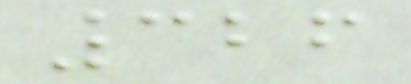326
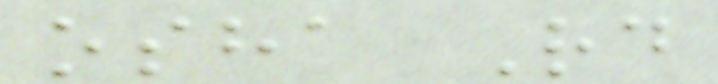osha Rd
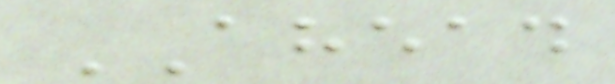AHEAD
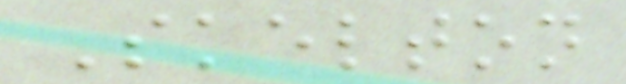Skelton
